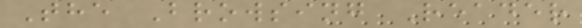The Browsing Reader
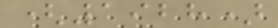(1928)
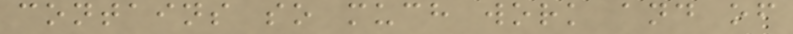contains so much work and of
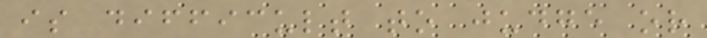is difficult to judge or
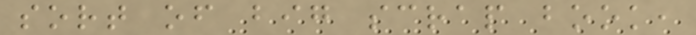sort of big scrap book,
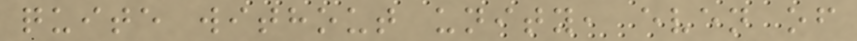quite without unity, even of
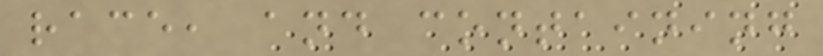race, and containing
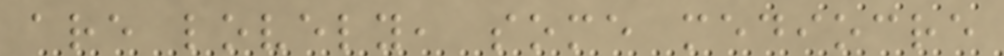are lovely, some mediocre
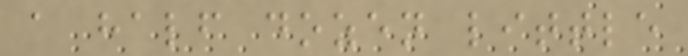a half dozen little
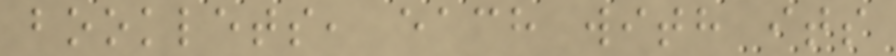booklets, each with its
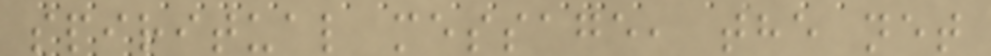spiritual message, the net
